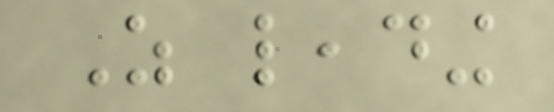As leading
